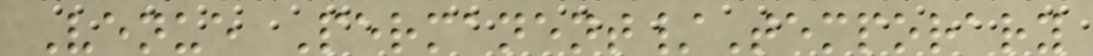Venue Permanent/Temporary
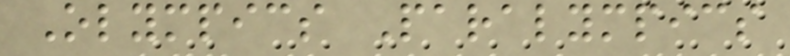Olympics Paralympics
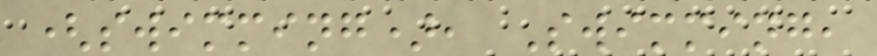(swimming), Swimming,
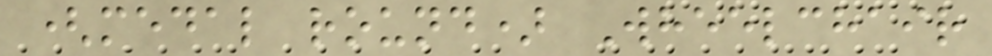(medal round) Wheelchair
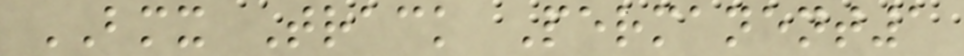BMX Track Permanent1
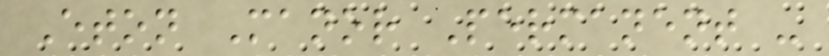Eton Manor Permanent -
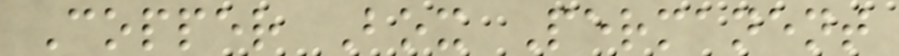Copper Box Permanent
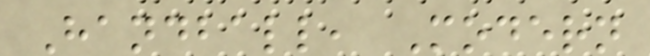Handball, Modern
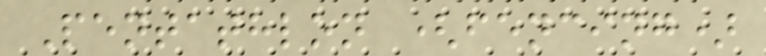Pentathlon (fencing)
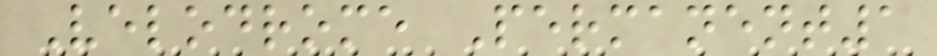Velodrome Permanent1
